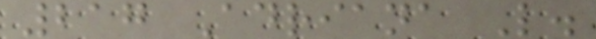217 Adriana L.
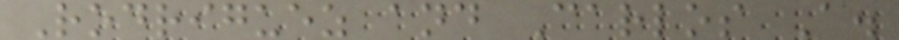Rodriguez and Carlos A.
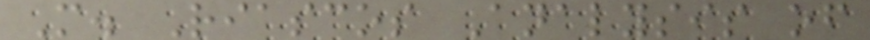M. Riascos Analysis of
